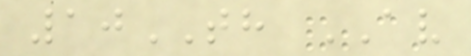10TH AV
